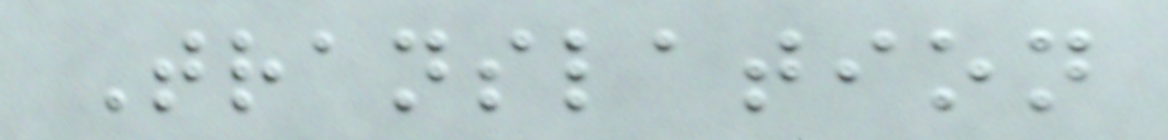Translation
